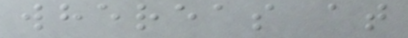whereas at
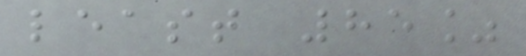least 85%
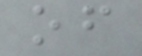of
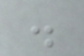.
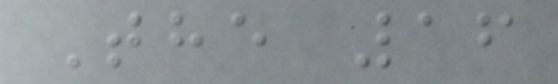The 16
